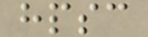hpsc
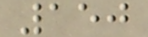150
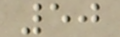50
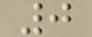0
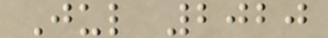Jul 2020
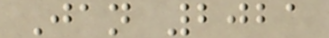Jan 2021
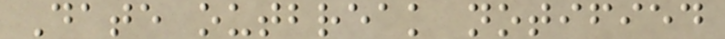Date outbreak notified
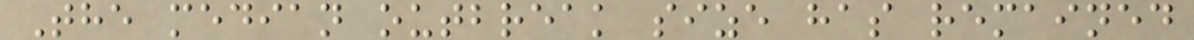The median outbreak size has remained
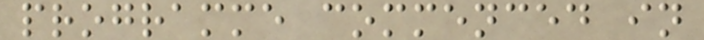programme commenced in
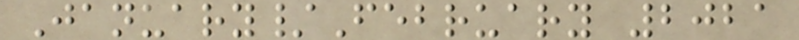January/February 2021
